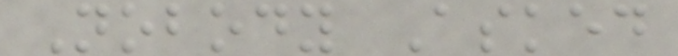Nobody Asked
